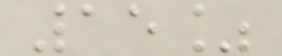15%
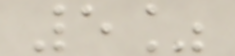5%
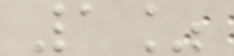1%
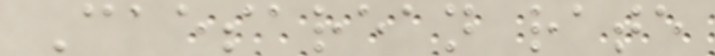Caesarean rate
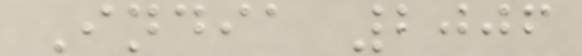India 2006
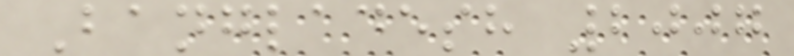Bangladesh 2007
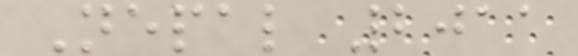Nepal 2011
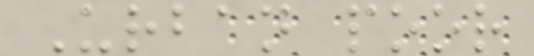Urban poor
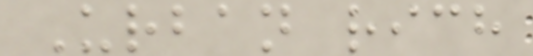Urban rich
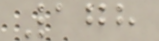178
